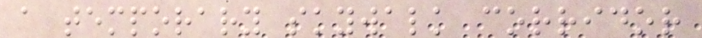a temporary skywalk corridor
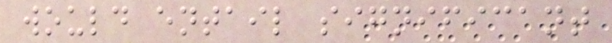would entail significant
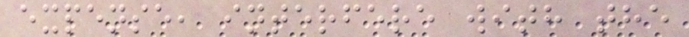expense, interfere with the
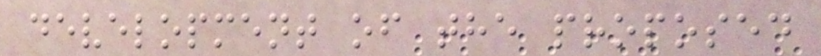development of the proposed
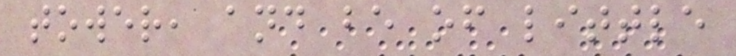tower, and be of little
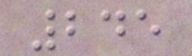245
